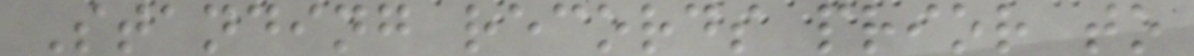Standing records prior to
